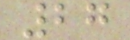27
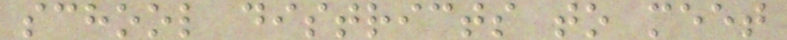school districts to meet
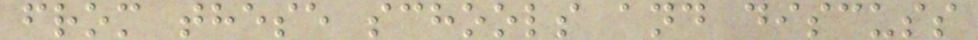from these schools and discuss
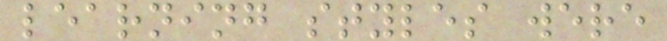learning styles were
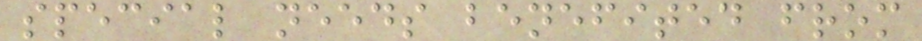special needs benefited from
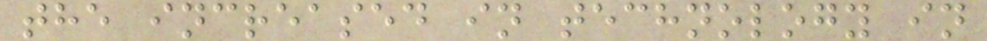the increased in technology in
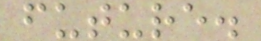future.
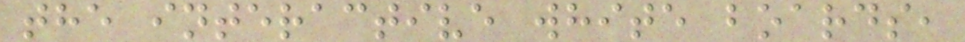the interactive white boards,
